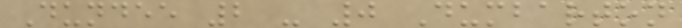Dundee 2 - 0 Dumbarton
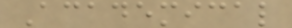Academical
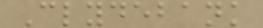Clydebank
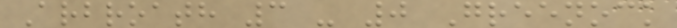Arbroath 3 - 0 Greenock
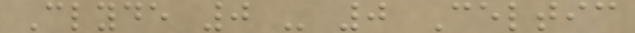Clyde 0 - 0 Celtic
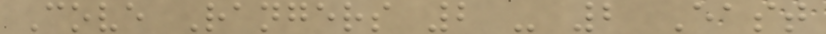Cove Rangers 2 - 2 East
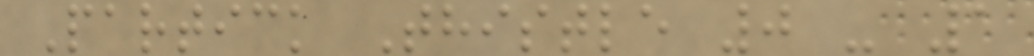Partick Thistle 0 - 1
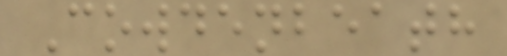Cowdenbeath
